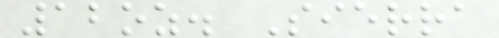12oz. Sierra
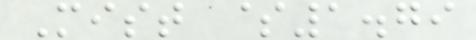Mist $1.79
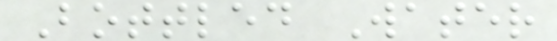Bottled Water
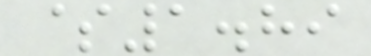$1.89
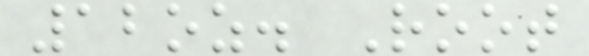12oz. Root
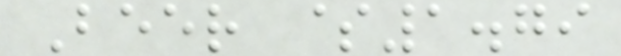Beer $1.79
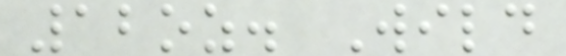12oz. Wild
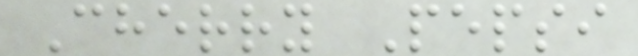Cherry Pepsi
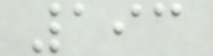193
